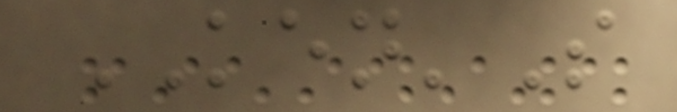KEN'S
